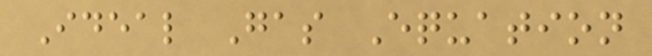Ideal Gas Equation
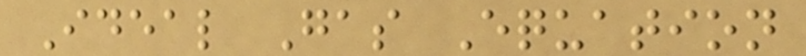Ideal Gas Equation
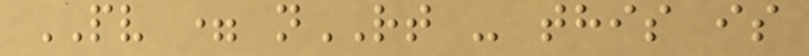PV = nRT - this is
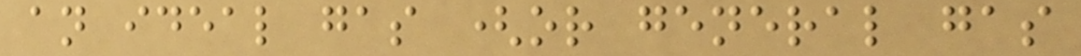an ideal gas (or general gas
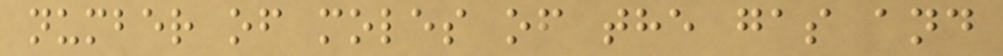number of moles of the gas and
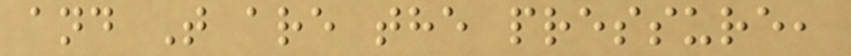and T are the pressure,
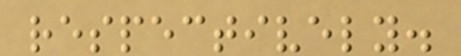respectively.
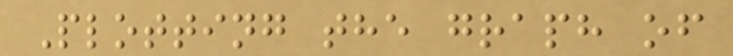Plotting the graph of
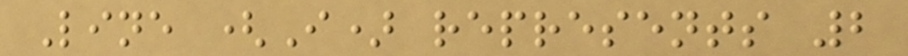Line (I) represents 2
